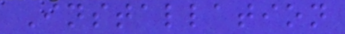Installation
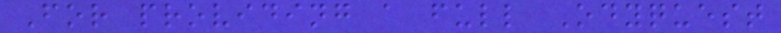For providing a full Odyquest
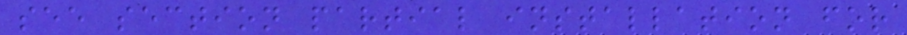see section partial installation for
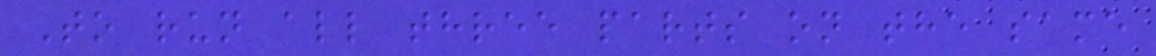To run all three parts on the same
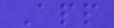App
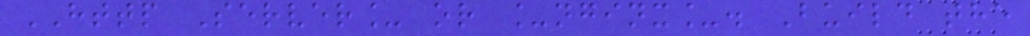HTTP Server_ or _nginx_. Build the
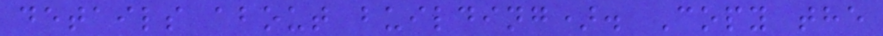details about building). Copy the
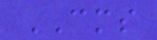CMS
